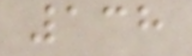138
